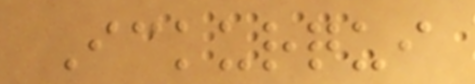Ickurqui
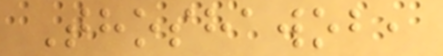Thoshawob,
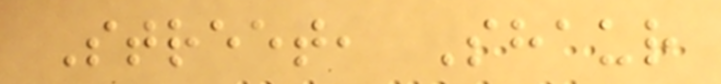Street, Shaur
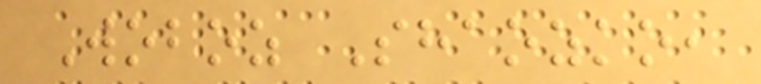Woboz Shaozko,
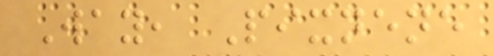Way, Pixnene
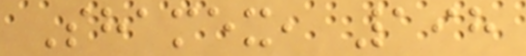Shamex, 198
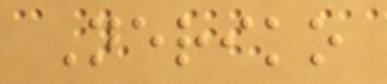Neriko
